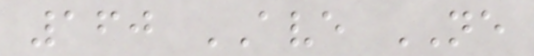160 AVE NE
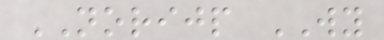NORIJP WY
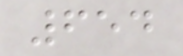654
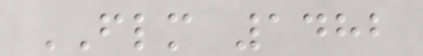FLM 1482
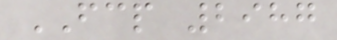FCP 2987
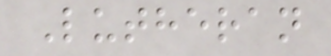Lutheran
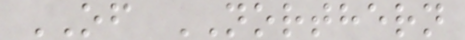OF NORTHERN
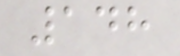148
